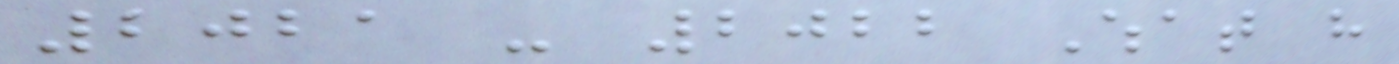2021 - 2022 What have
